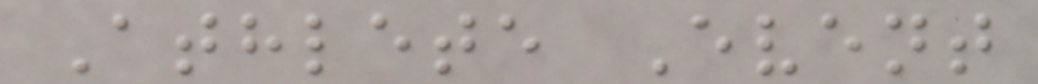Athlete Event
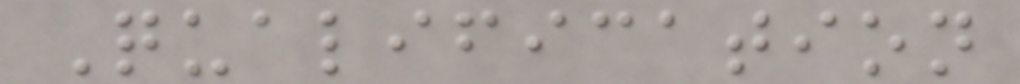Qualification
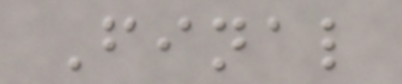Final
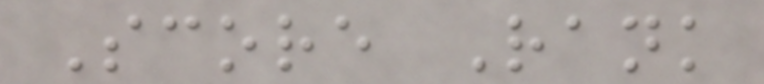Score Rank
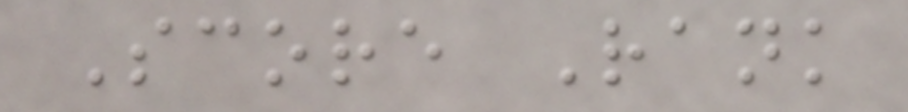Score Rank
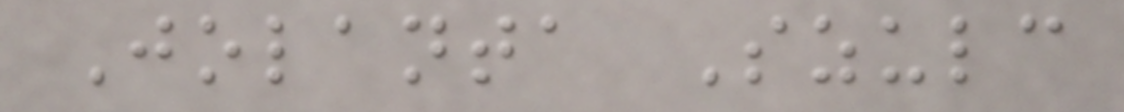Jolanta Szulc
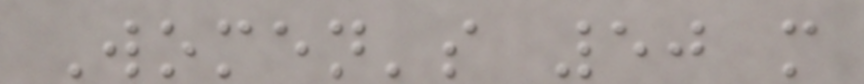Women's 50 m
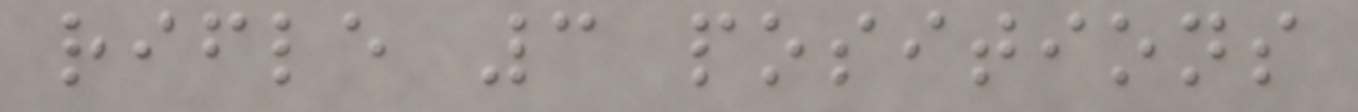rifle 3 positions
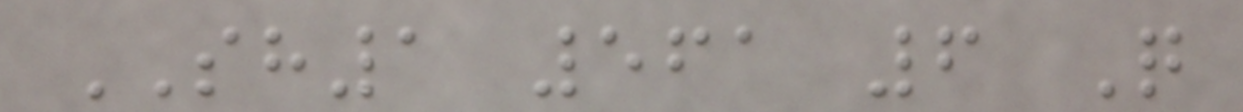SH1 561 6 Q
